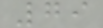79
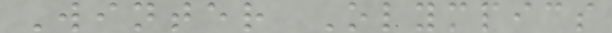Winter Olympics
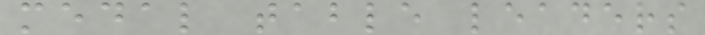medal table leaders
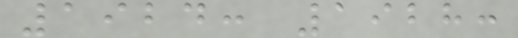1924: 1928:
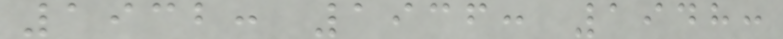1932: 1936: 1948:
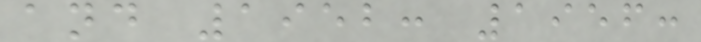and 1952: 1956:
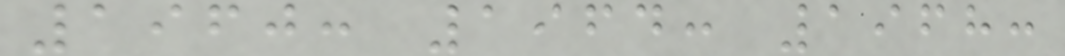1960: 1964: 1968:
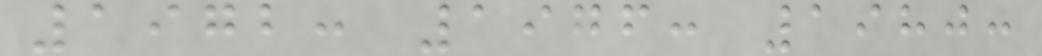1972: 1976: 1980:
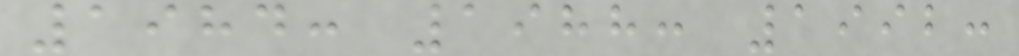1984: 1988: 1992:
